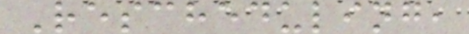Rescheduling,
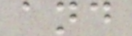and
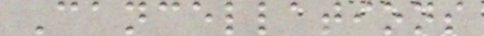Cancellations
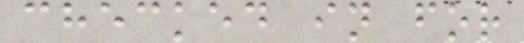checked in for
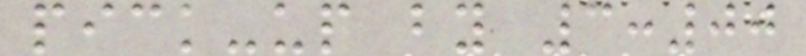pick-up by 3:00
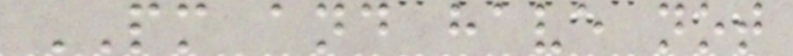PM and have not
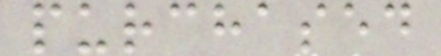purchased
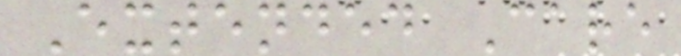Extended Care
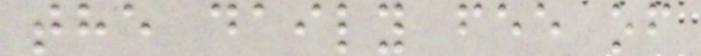the daily fee of
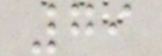79
